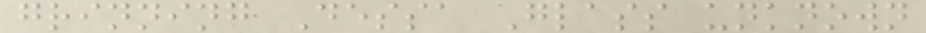grinning Dessa Glass unknown
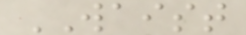WAIST
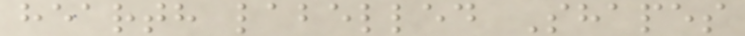hearth labelled Shapes
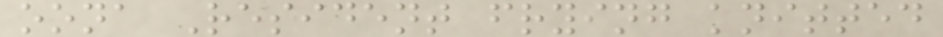oona Resident frying knitted
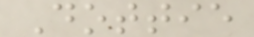Dottie
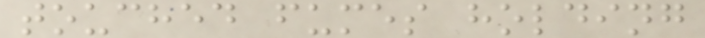touched fumes holding
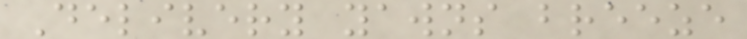Delivery yawns breeze
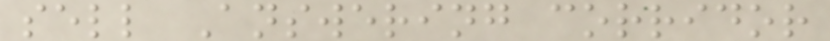sell Answering corridor
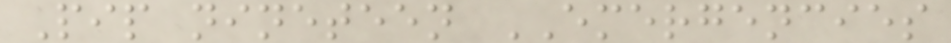Pip nineteen EMERGENCIES
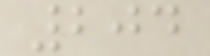204
